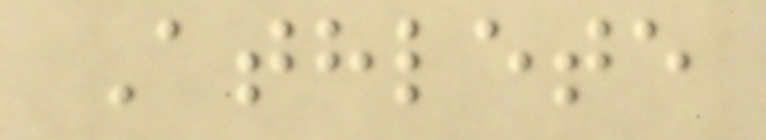Athlete
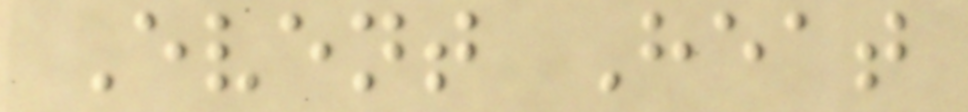Event Heat
